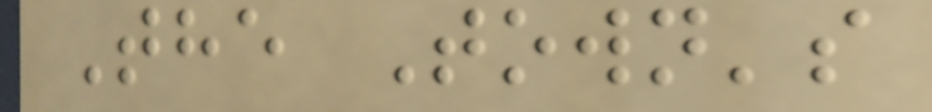The Town's
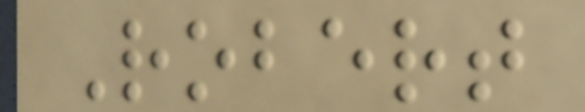Robert
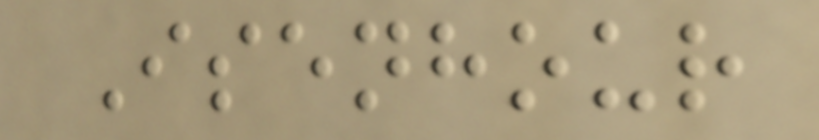Isenhour
